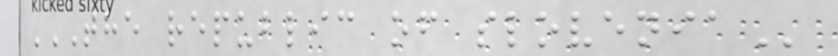THE REPUBLIC OF SLOVENIA
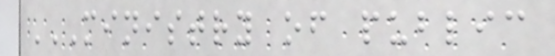MINISTRY OF PUBLIC
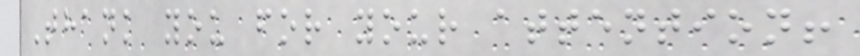Thank you for your attention!
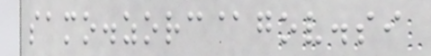samo.zorc@gov.si
